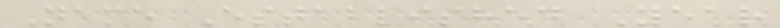Name Established Year
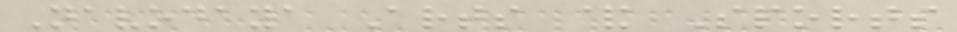Navodaya Arts & Sports
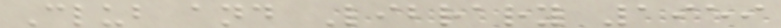Club and Library 1959
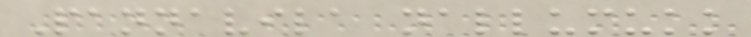Pannavila nallumukk
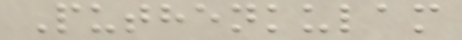Puthenkulam
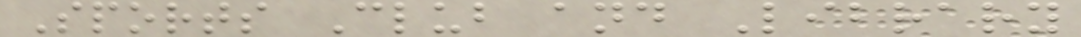Sports Club and Library
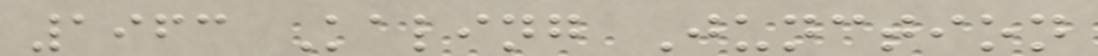1963 Kaling Junction
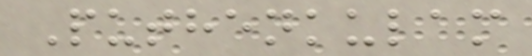Puthenkulam
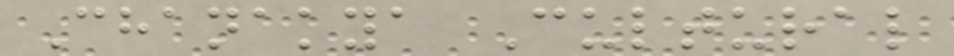Chanakya Cultural
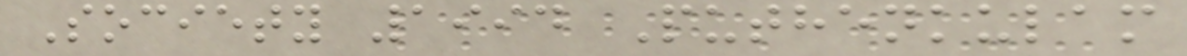Society 1994 Puthenkulam
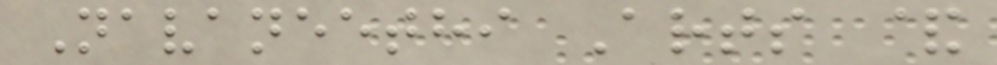Navaneethi Arts &
